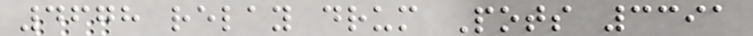4678 relay drum Pots 3391
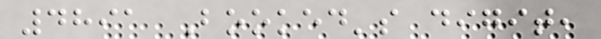4891 Booked's digit,
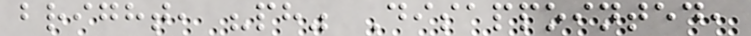bright, "ph" Disappointed,
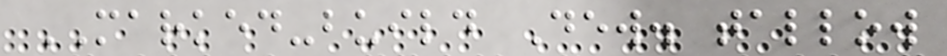MARKED-build Dew. tallow
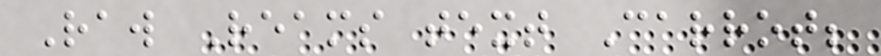Raw Reams text Carrot;
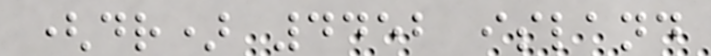(dr) 4452 island
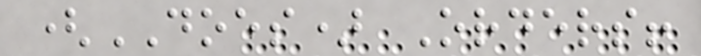(DOES) Orders!
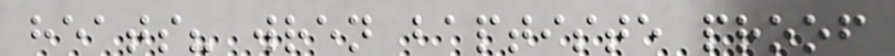heats? wren baptiste proof
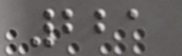221
